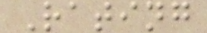Rating
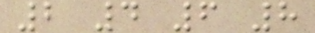2 4 6 8
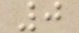0
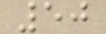50
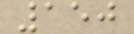150
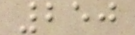250
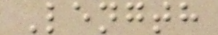Length
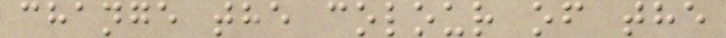change the colour of the
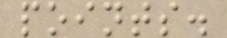points.
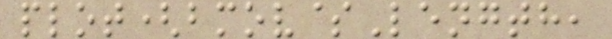plot(bmov$Length,
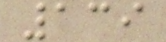139
